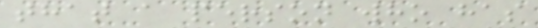that a person who has
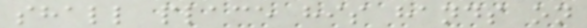shall place his hands on
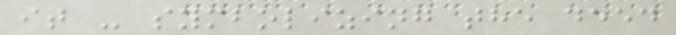it - symbolizing the deed
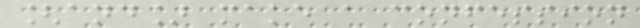[and] make a confession
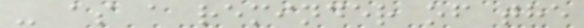- as a reminder of the
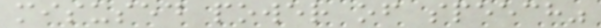misused power of speech"
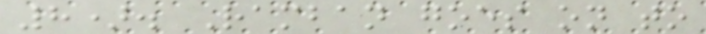8). Ramban goes on to
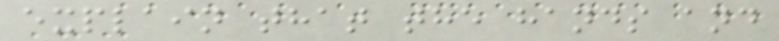explain that the hands and
